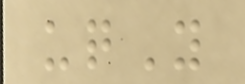uqY
